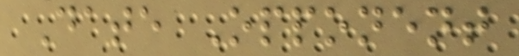Date Opponent
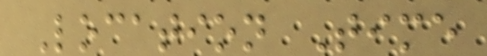Location Time
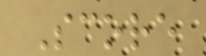Score
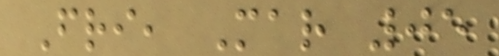Fri, Mar 05
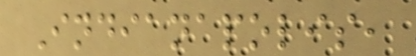Indianapolis,
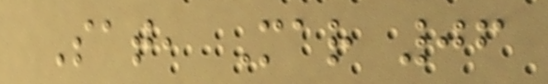Sat, Mar 06
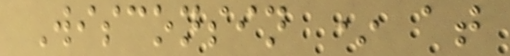Wisconsin * at
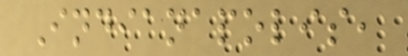Indianapolis,
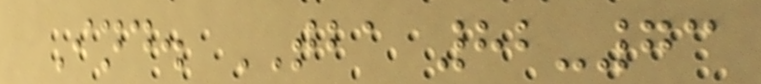Ind. TBA 82-73
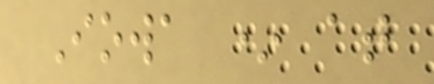Iowa * at
